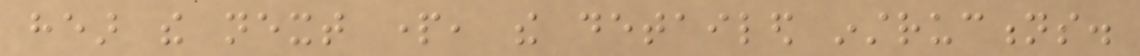hear the next part, the detailed instructions.
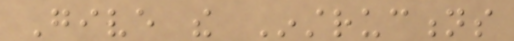Give the Instructions
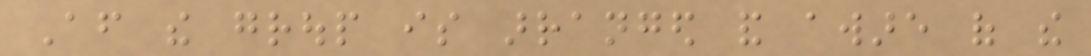After the group is arranged and aware of the
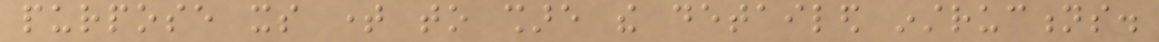purpose its time to share the detailed instructions.
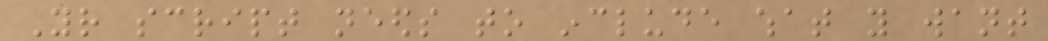Your script needs to include what you want
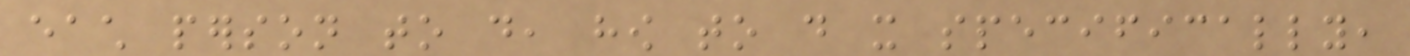each person to do, how to do it specifically,
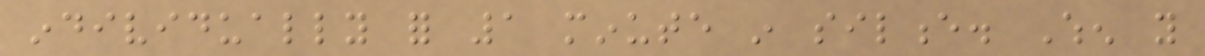individually for 1 minute in silence. When you
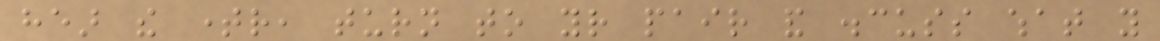hear the timer, turn to your pair and discuss what you
